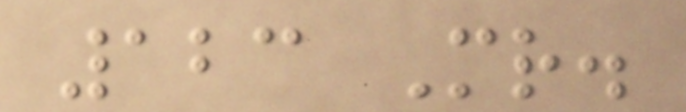123 Mr.
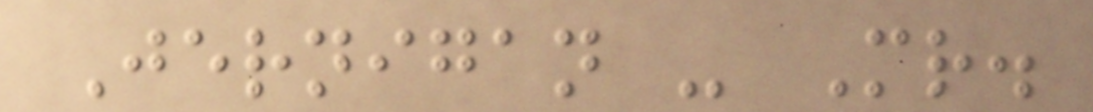Jernigan - Mr.
